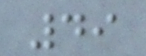49
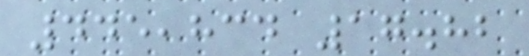445,834 17.82
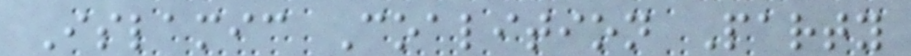Islamic Coalition Party
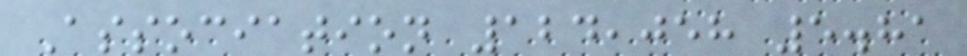Association 124,058 5.81
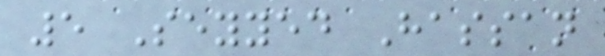5 Seyyed Hassan
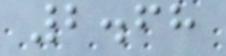2.68
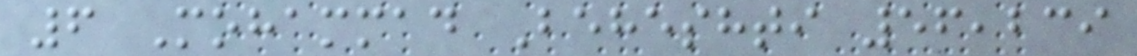6 Mohammad Beheshti 56,239
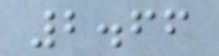2.66
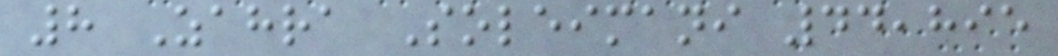8 Zahra Soleimani 44,895
